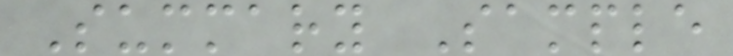Summary Sample
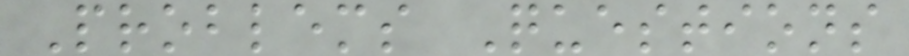Problems Questions
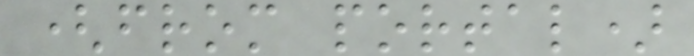(from portal)
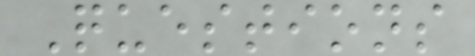Questions
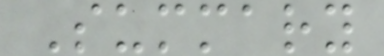Summary
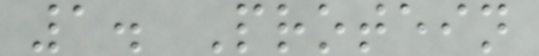1. Protein
